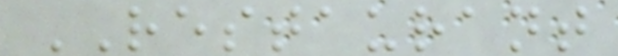RESTAURANT
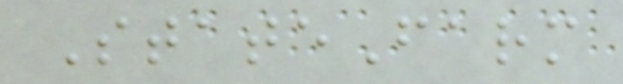StateFarm
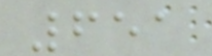651
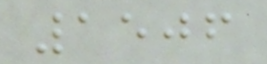1506
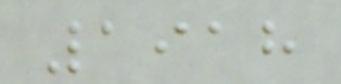1918
